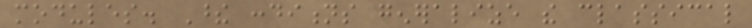modules. These conditions generalize the classical
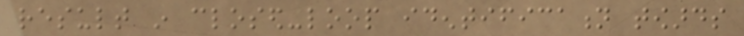result in closed-loop identification towards
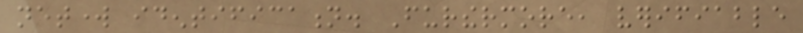network identification. Furthermore, verifiable
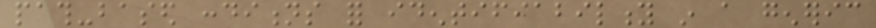path-based conditions for identifiability in a generic
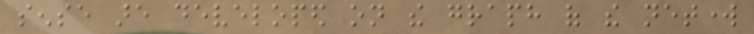sense are developed on the graph of the network
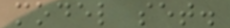model set.
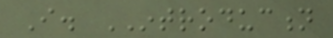I. INTRODUCTION
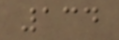134
